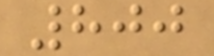800
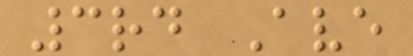3rd Ave
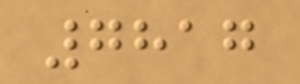7817
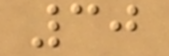30
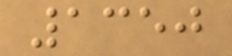1350
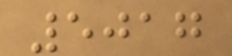5017
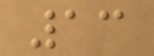13
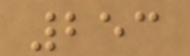253
